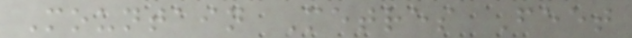Mountain Metres Feet
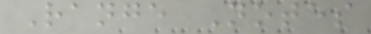Range Notes
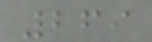269
